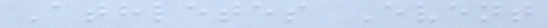Athletes Event
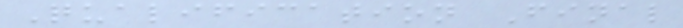Qualification Final
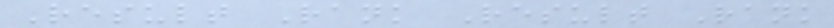Result Rank Result Rank
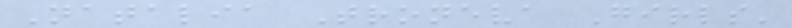Natalia Troneva Girls'
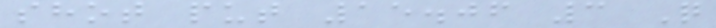shot put 15.06 3 Q
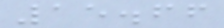15.66
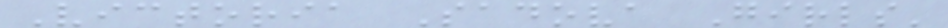Victoria Sadova Girls'
